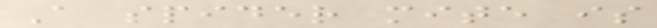A spider mite is
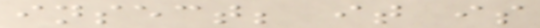insect; it is
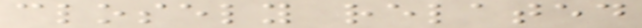closely related
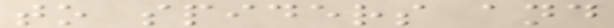to spiders and
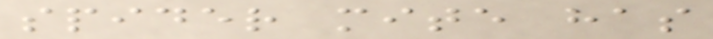spider mite has
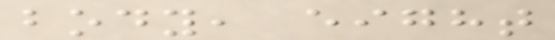body, eight
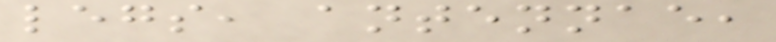legs, antennae,
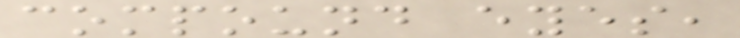compound eyes,
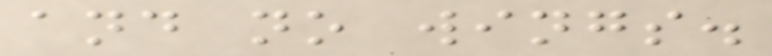and no wings.
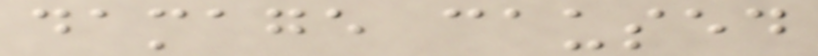damage caused
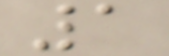1
